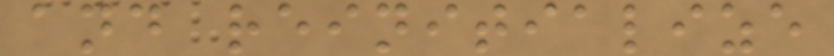and reinitialize
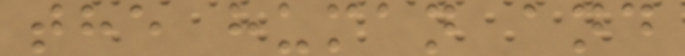the human and
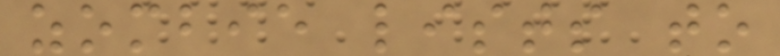zombie lists to
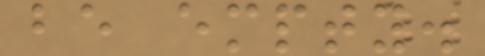be empty.
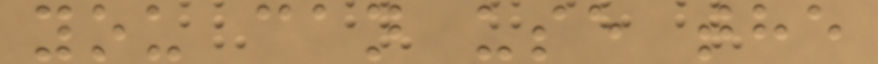you can use the
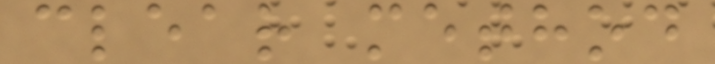clear method
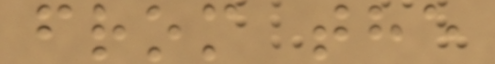from the
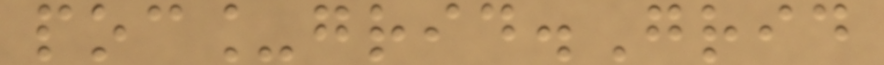poc_grid.Grid
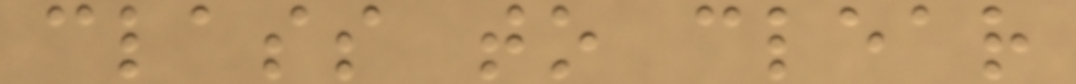class to clear
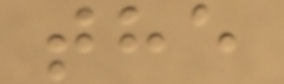the
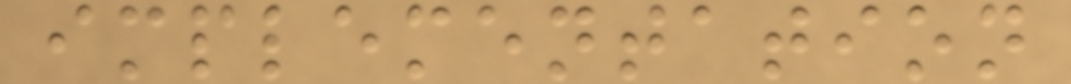implementation
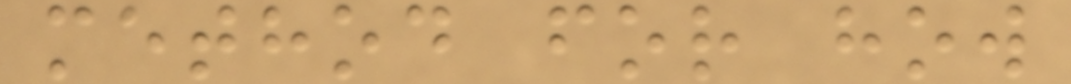method for how
